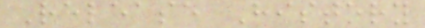Release History
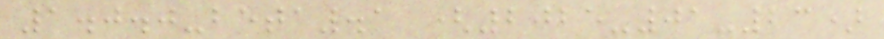1.0.0-beta.1 (2025-01-23)
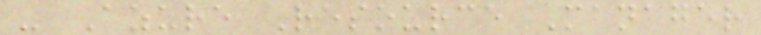- Azure Resource Manager
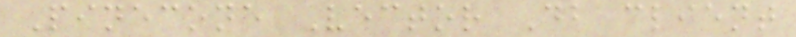Pinecone Vector Db client
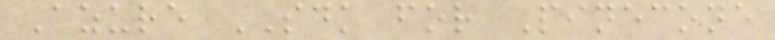Azure SDK for Pinecone
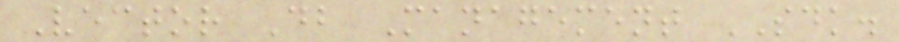Vector Db Management SDK.
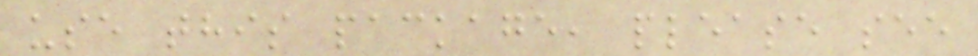use this package, please see
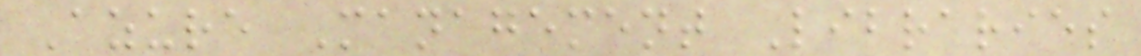Azure Management Libraries
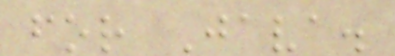for Java.
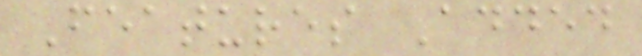Features Added
